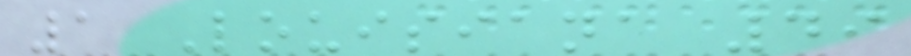1 Louisiana 49
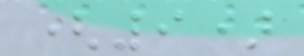(9)
